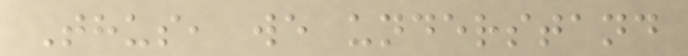Thus, we understand
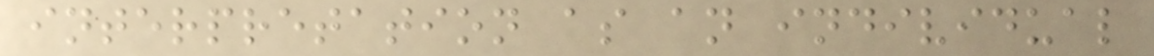interpretation as an individual
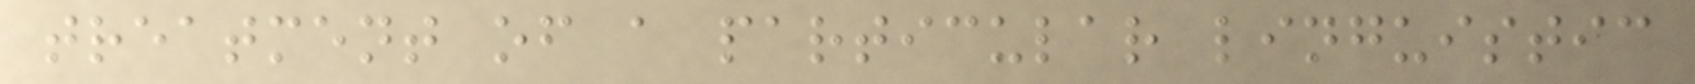treatment of a particular linguistic
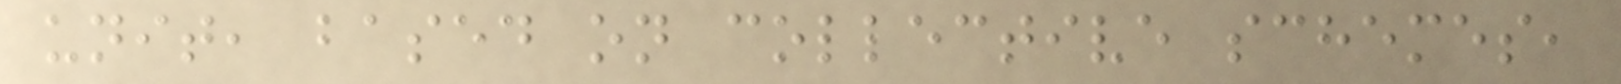unit, based on collective schemes,
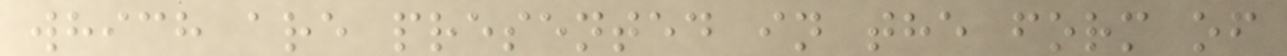which are presented in the form of
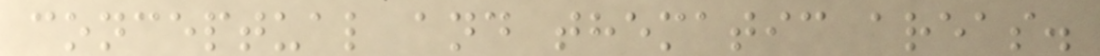conceptual and thematic areas.
